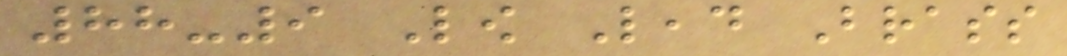88-9 Low Lead Brass
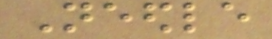Needle
